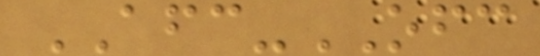AFC-OFC
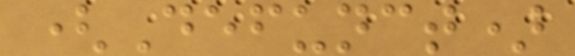(Defunct)
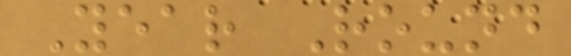Year Round
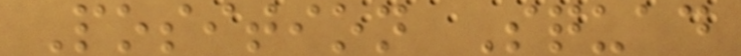Position Squad
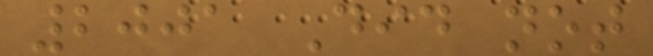2001 Did not
